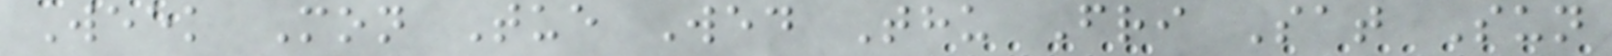Week Mon Tue Wed Thu Fri Sat Sun
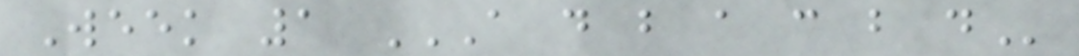Week 1 A D B A C B D
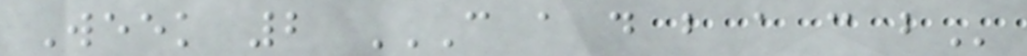Week 2 C A D B A C B
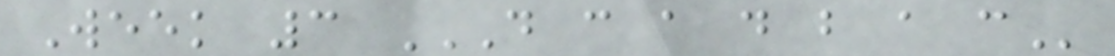Week 3 D C A D B A C
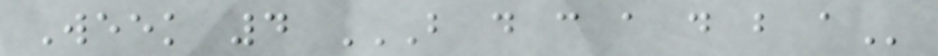Week 4 B D C A D B A
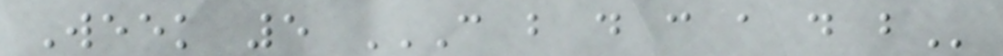Week 5 C B D C A D B
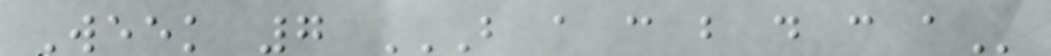Week 7 B A C B D C A
